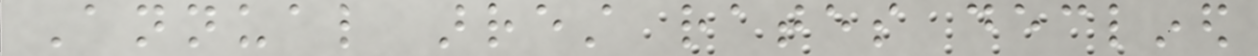Annual arrest rates declined
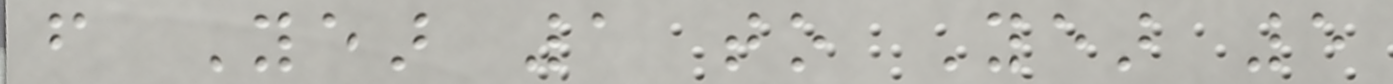from Year 1 to Year 5
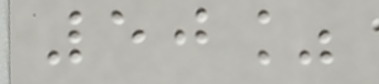50%
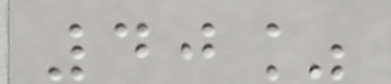40%
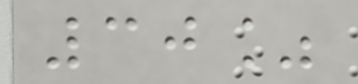30%
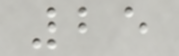25
